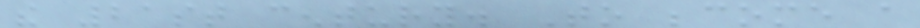the 21st century. To become a
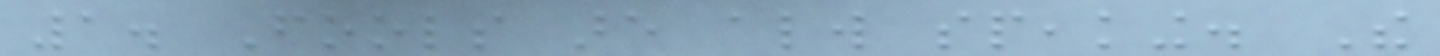1. Fools are always speaking. The
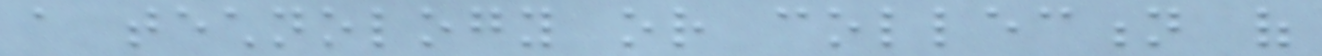a technology or collection of
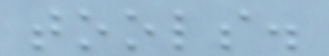tools.
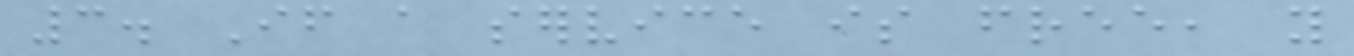3. If a service is free, you
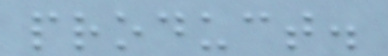product.
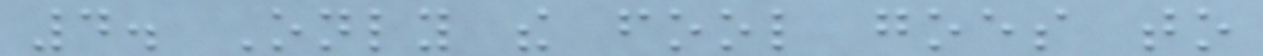4. Only the fool goes to
